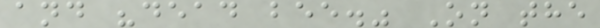and "dead bee." On the
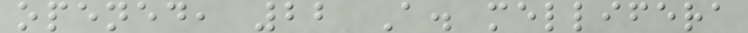opened, 22 A. mellifera
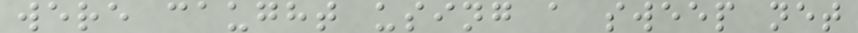were caught using a sweep net
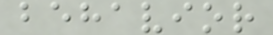behavior
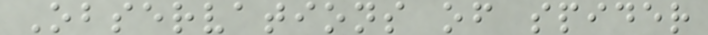Observations of spider
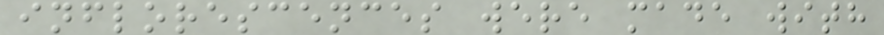inflorescences were made with
